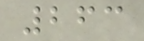263
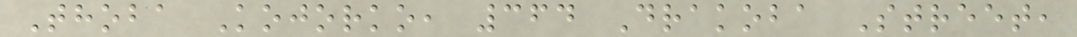Thoba Kojorko, 364 Drakoba Street,
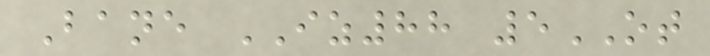Bane IZ88 5OT
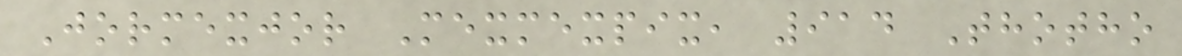Jormexjor Mexmexpix, 914 Thotho
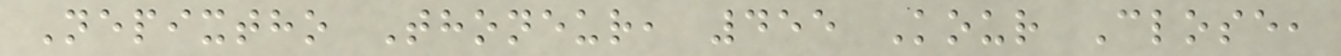Nepixtho Thoneur, 455 Kour Close,
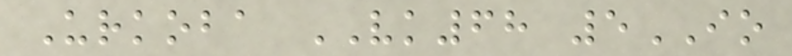Urkoba VK68 5IO
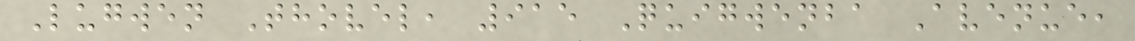Lugwen Thovel, 915 Quigwenba Avenue,
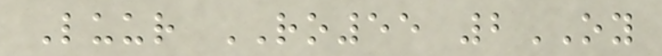Luur RO55 2OY
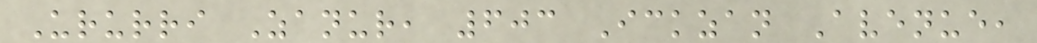Ururri Zanur, 603 Ickzan Avenue,
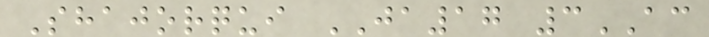Shajorqui JA17 3AC
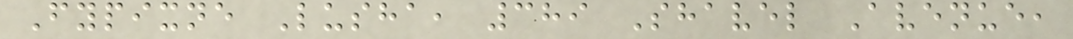Fypixne Lusha, 389 Shavel Avenue,
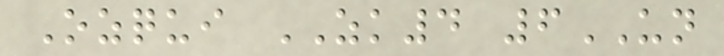Ozqui ZK4 6UN
